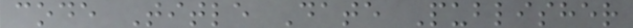code Title Date Publisher
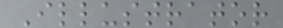Illustrator
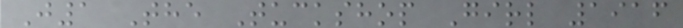J1 The Tuckshop Girl 1916
